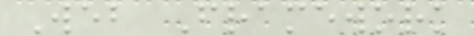Web Framework
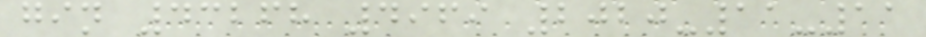gin 43268 4969 2020-11-11
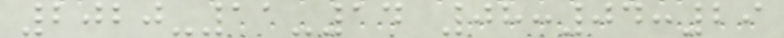2020-11-14 08:04:29
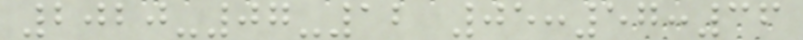2020-07-12 05:57:36
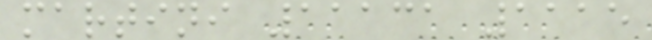martini 11131 1115
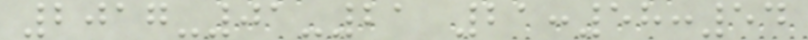2017-01-21 21:58:54
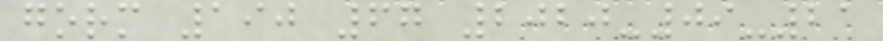gorm 190 67 2020-09-21
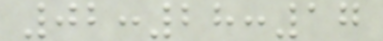02:28:17
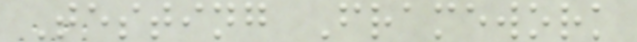Testing Framework
